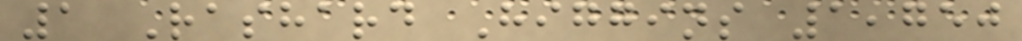1 Rashard Higgins 1,750
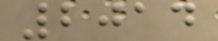2014
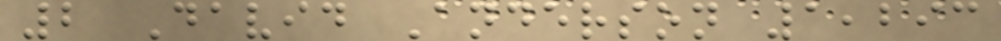2 David Anderson 1,293
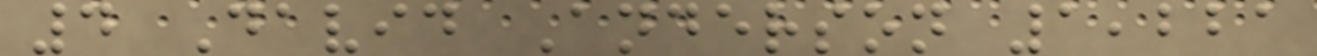4 David Anderson 1,221
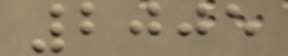2005
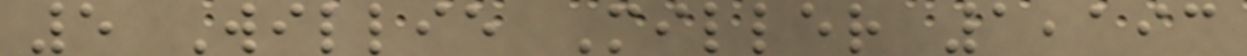5 Willie Miller 1,193
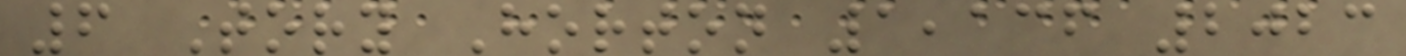6 Tory Horton 1,136 2023
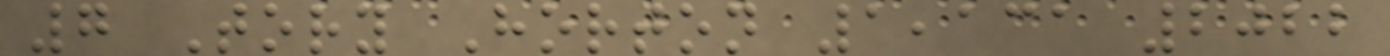7 Tory Horton 1,131 2022
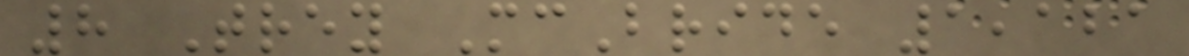8 Trey McBride 1,121
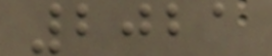2021
